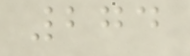274
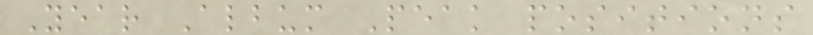Year Album Peak positions
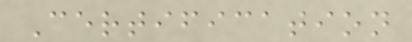Certification
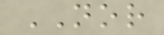NOR
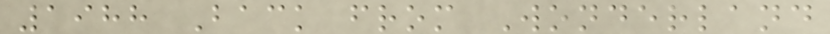1988 Back from Wonderland
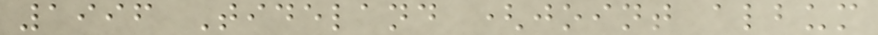1996 Tideland (joint album
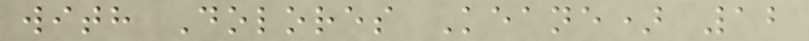with Dolores Keane) 12
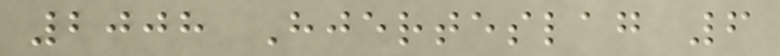2008 Hjerteslag 6
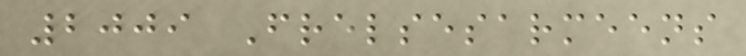2009 Frelsesarmeens
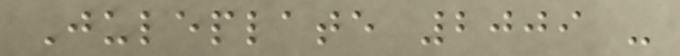Juleplate 2009 -
